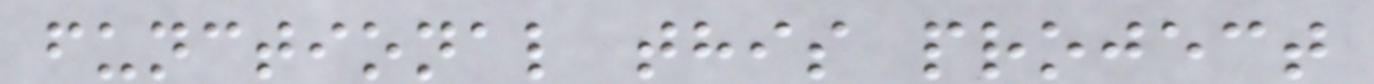functional this project
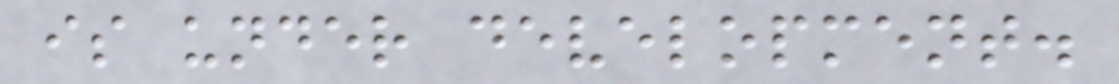is under development.
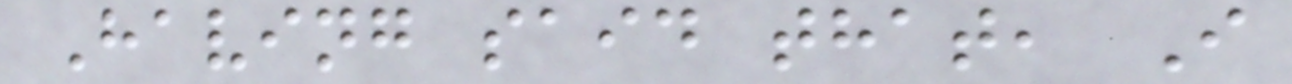Having said that, I
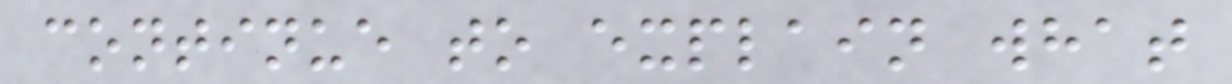continue to explain what
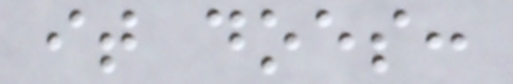it does:
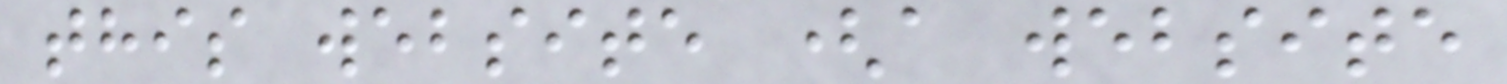this website (a website
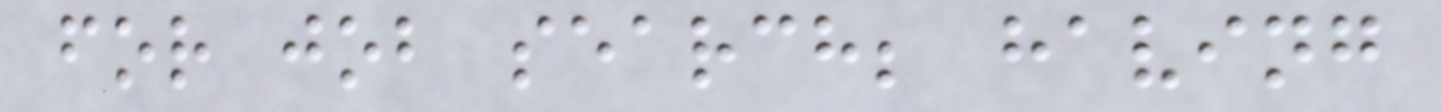for job search; having
